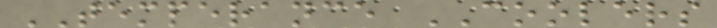TEMPERANCE COOLERS
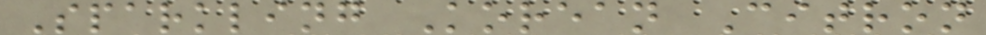Sparkling Korean Citron
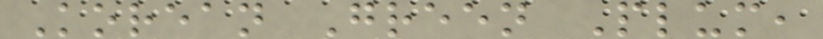Korean Green Plum,
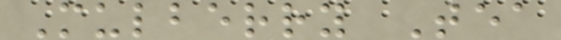Mulberry Tea
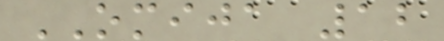OMIJA 12
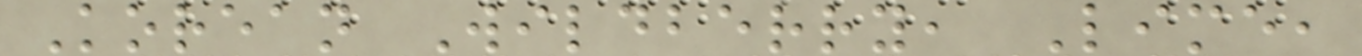Korean Wildberry, Lime,
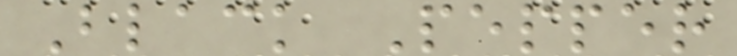Black Pepper
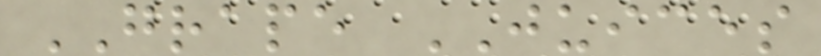GRAPE JUICES
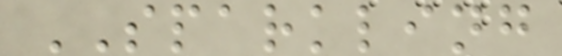SPARKLING
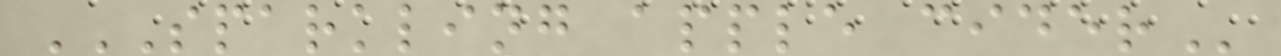SPARKLING APPLE CIDER
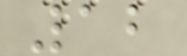12
